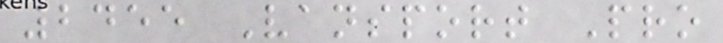2455 Vansport Pro
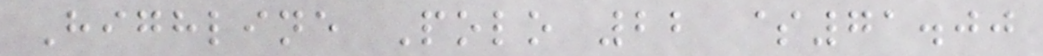Highline Polo 22 $71.00
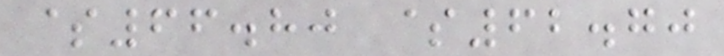$66.80 $62.70
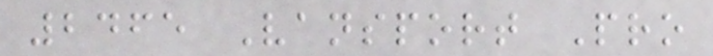2465 Vansport Pro
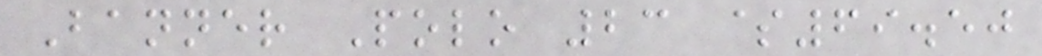Banner Polo 23 $69.50
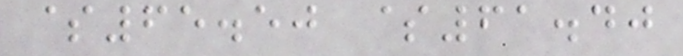$65.50 $61.40
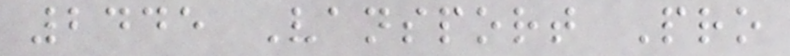2445 Vansport Pro
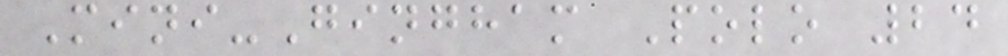Mini-Gingham Polo 24
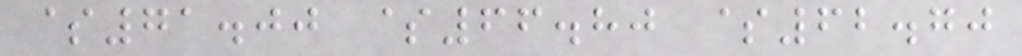$71.00 $66.80 $62.70
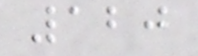120
